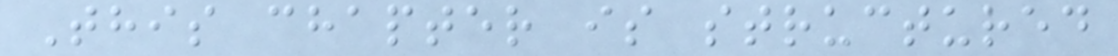This chapter is structured
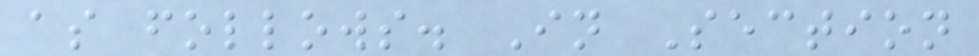as follows. In Section
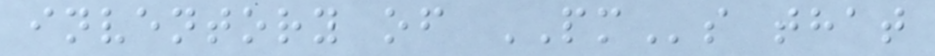inventory of PMs that
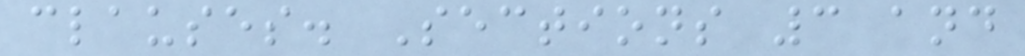clauses. Sections 3 and
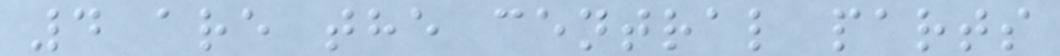4 are the central parts
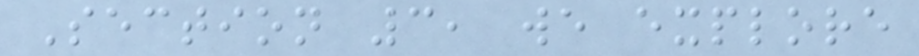Section 3, we explore
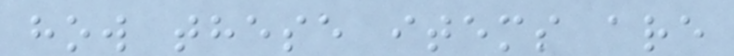how these items are
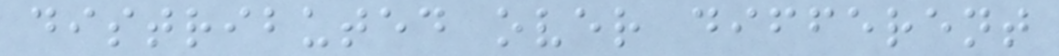distributed over different
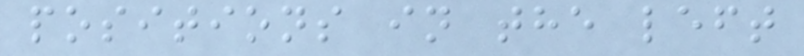positions in the left
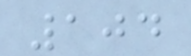104
